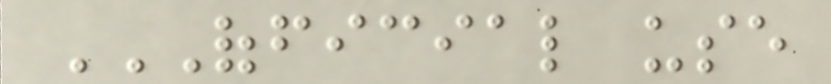OFFICIAL USE
